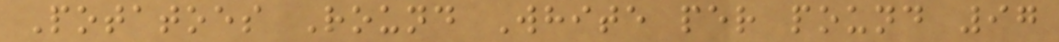Potatoes Round White per pound 97
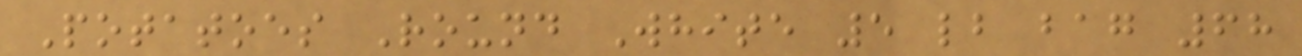Potatoes Round White 5 lb bag 68
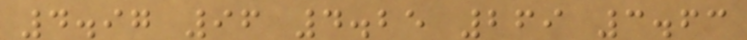4.97 96 4.25 269 3.63
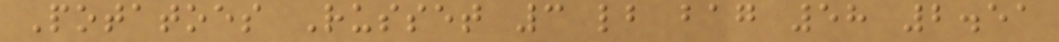Potatoes Russet 3 lb bag 58 2.51
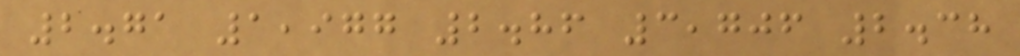2.71 1,977 2.86 3,706 2.38
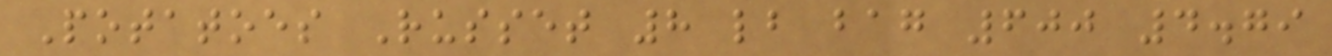Potatoes Russet 8 lb bag 600 4.79
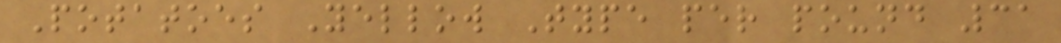Potatoes Yellow Type per pound 31
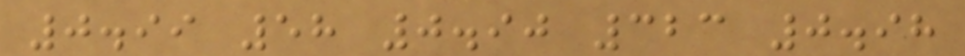0.99 58 0.90 323 0.98
